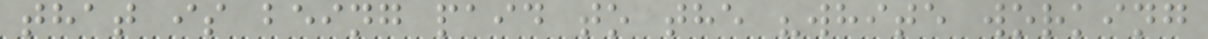that is being paid to the "white working
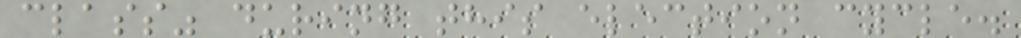class" during this election cycle.
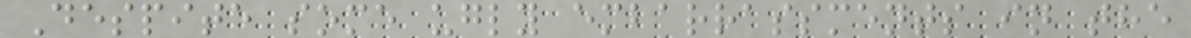Despite some ugly embarrassments in the
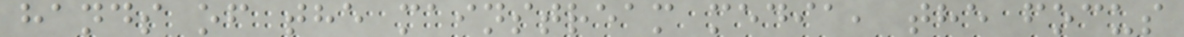hands of the mainstream media, the focus
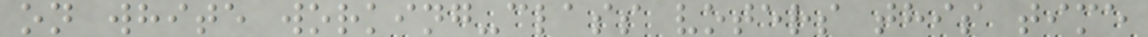on white working-class voters this time
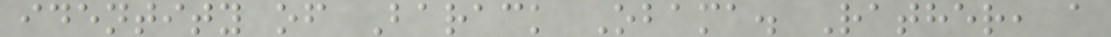identity of Barack Obama. Rather, a
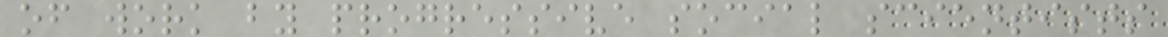of work by progressive social scientists
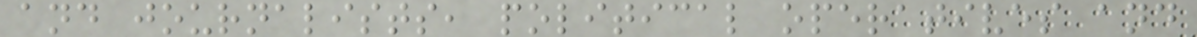and journalists, political operatives and
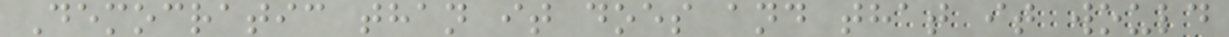Democratic than it does and that it would
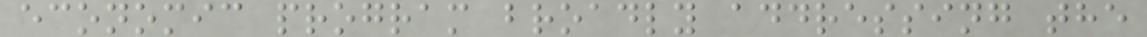economic program broadly addressing the
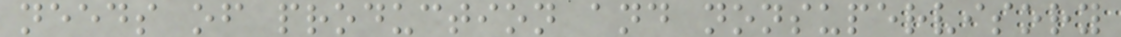needs of production and nonsupervisory
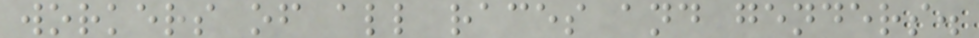workers of all races and genders.
